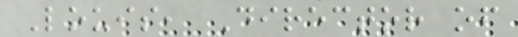Louis, Director of
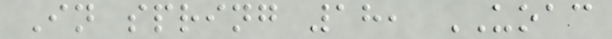In spring 18, UOAC
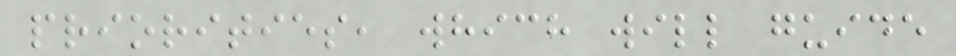priorities, which will guide
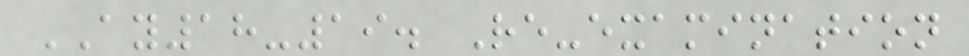AY18-19. Re-examination
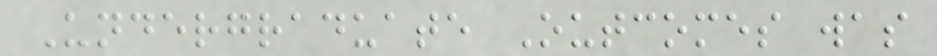Undergraduate Outcomes was
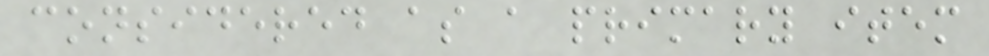considered as a primary item
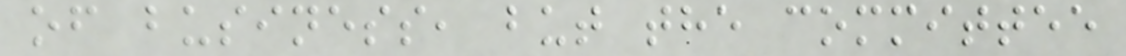of business, but the committee
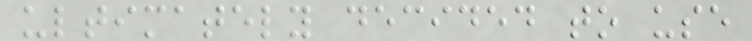ultimately decided to use
